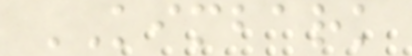KIMBARK
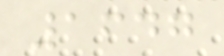1647
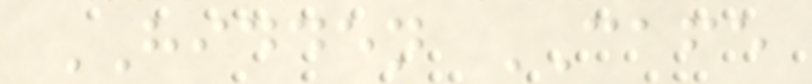HIDDEN CAFE
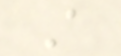A
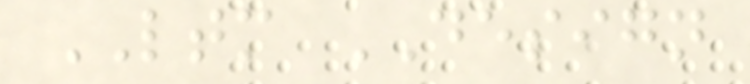LTM DESIGN
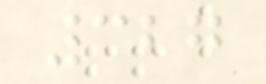327
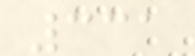331
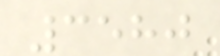3580
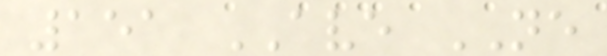151 AVE NE
